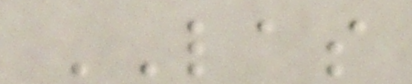LAS
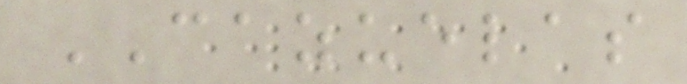CAZUELAS
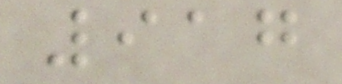917
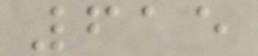615
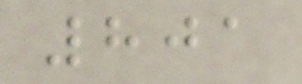801
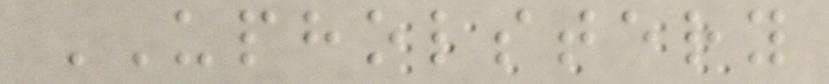UPHOLSTERY
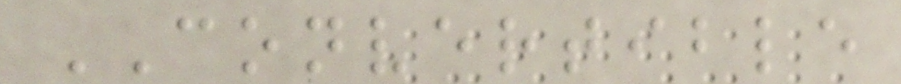CONVERTIBLE
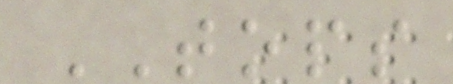TOPS
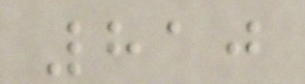810
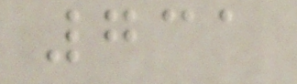731
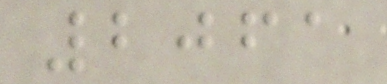2061
